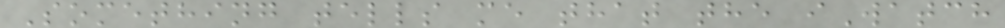Something tells me that the iWatch
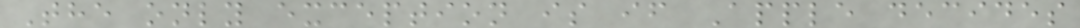The only exception is if Apple decides
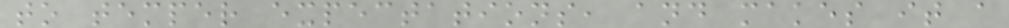to temper expectations, and makes it a
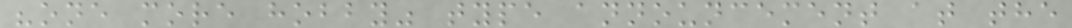"one more hobby" type announcement at the
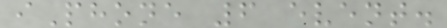iPhone 6 event.
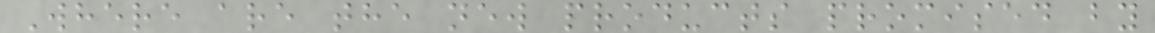Where are the new products promised by
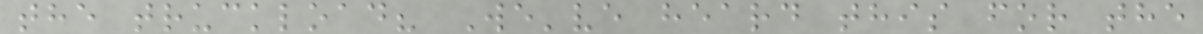the truckload? We've heard this for the
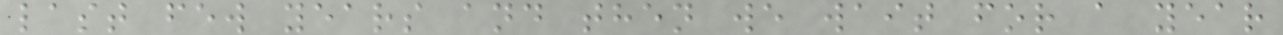last few years and then we wait for a year
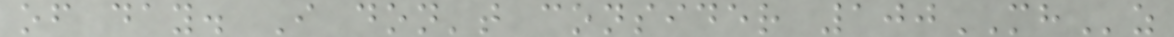of day. I don't consider 100MHz
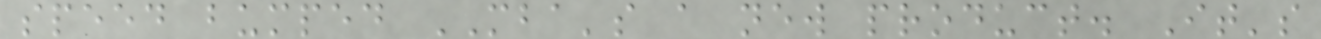speed bumped MBA's a new product. It's
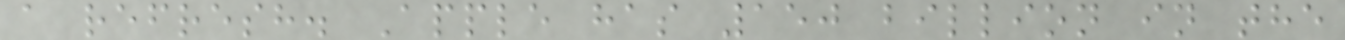a refresh. Apple has 150 billion in the
